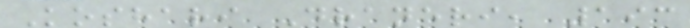Koshari Draneri, 193
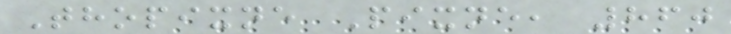Thopixne Pixne, 860
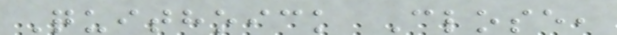Quithoick Close,
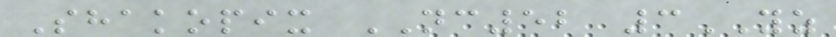Shakopix NC52 3YZ
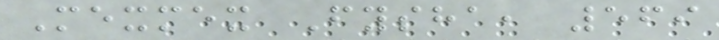Mexmex Fysha, 569
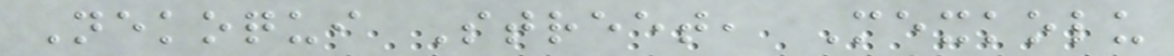Nekoqui Street, Mexkolu
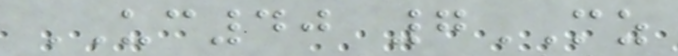UC40 7MZ
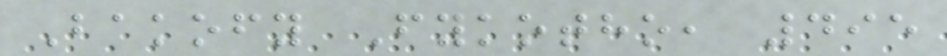Bakofy Fykotho, 495
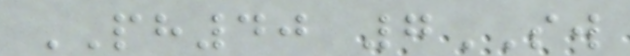PH40 7SW
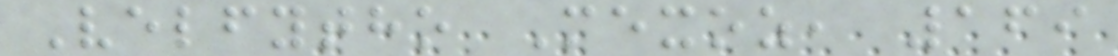Velfytho Mexoz, 169
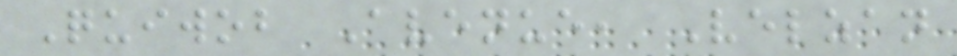Quiwob Avenue, Velzan
